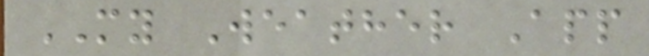MY Weather App
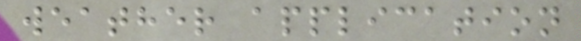weather application
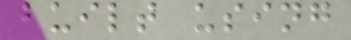built using
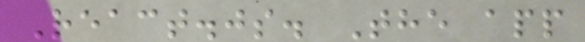React.js. The app
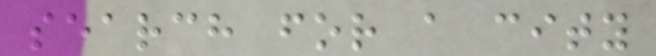search for a city
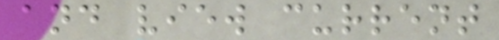and view current
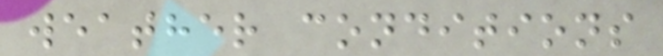weather conditions
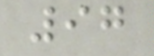97
